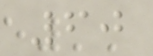60
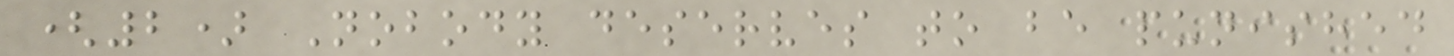(2) Nobody deserves to be punished
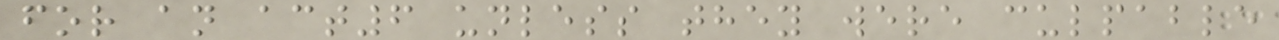for an act6 unless they were culpable
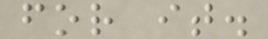for it.
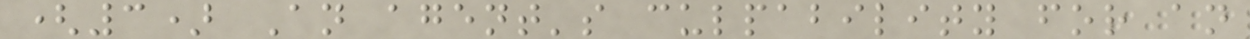(3) An agent's culpability for an
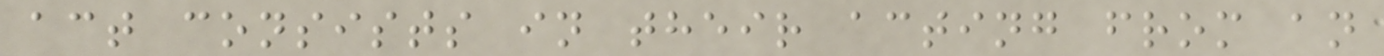act consists in their acting from an
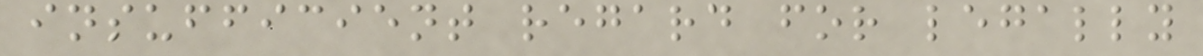insufficient regard for legally
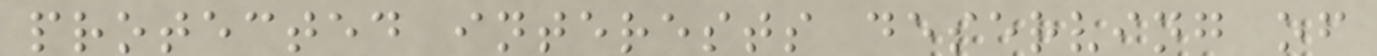protected interests deserving of
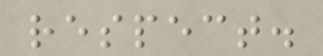respect.
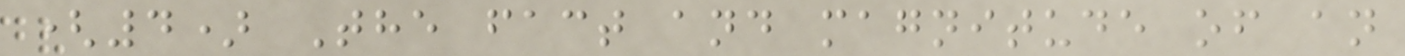(4) The fact and magnitude of an
